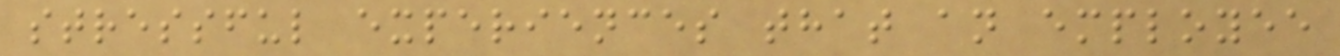stressful experiences that an employee
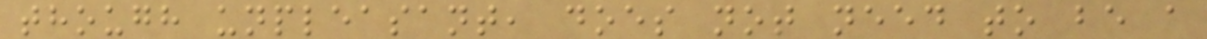though unpleasant, does not need to be a
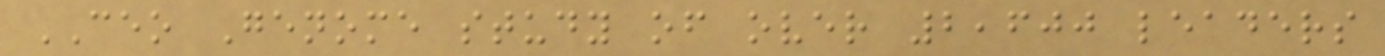CEO Genome study of over 2,600 leaders
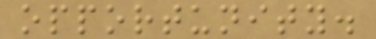opportunity.
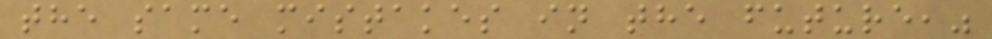the same mistakes in the future,"
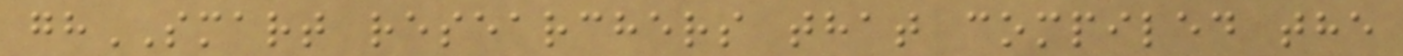ghSMART researchers that compiled the
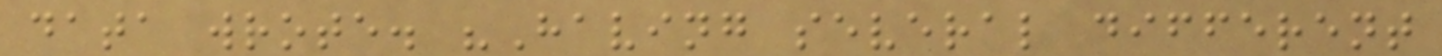data wrote. "Having several different
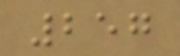257
